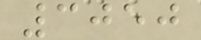3050
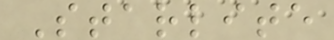Starlite
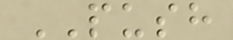PUSH
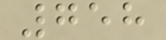758
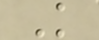K
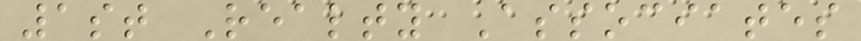1st Realty Associates
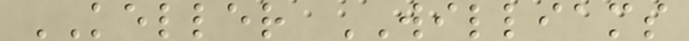KELLER WILLIAMS
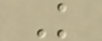K
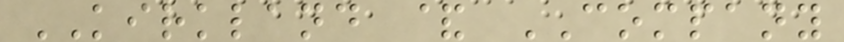KIRKLAND & COMPANY
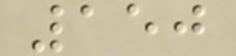150
